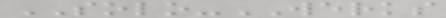SOLO-WERKS
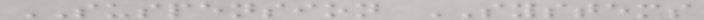SUSPENSION SYSTEMS
